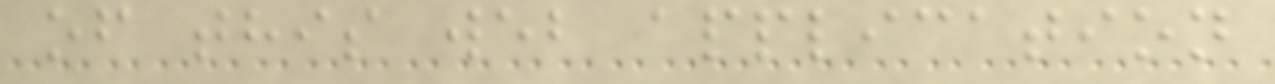of this web application
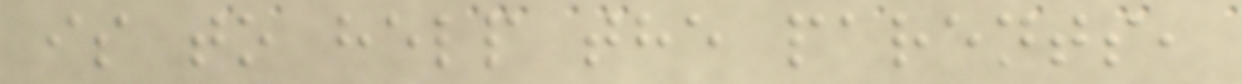is to help the parents,
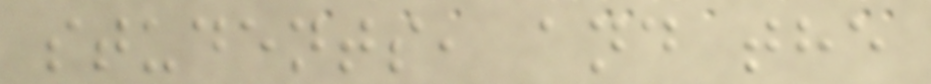students, and the
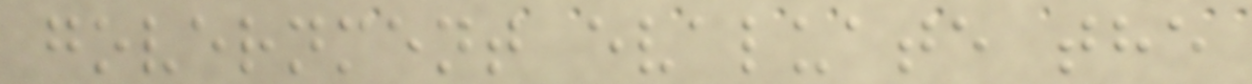government evaluate the
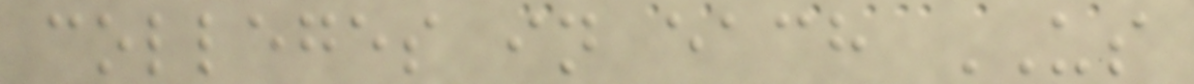colleges in each US
